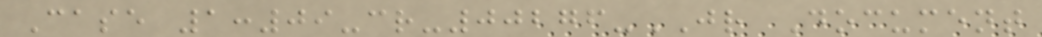Case 1:09-cr-00276-JR Document
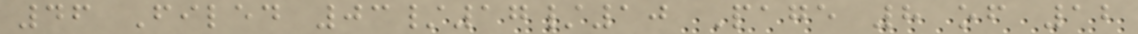46 Filed 03/17/10 Page 8 of 12
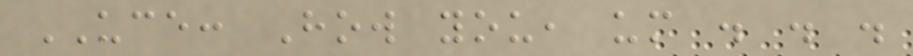UCE: How you, um . . .
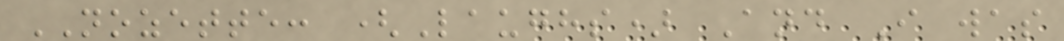NOZETTE: (Laughs) And I was
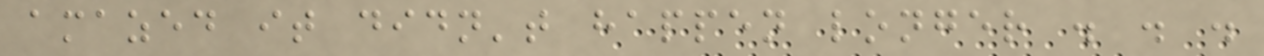amazed it didn't happen longer . . .
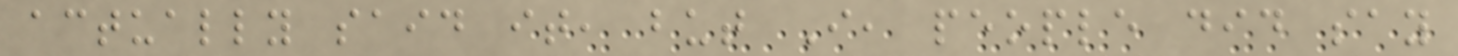actually said it, but I, people did say
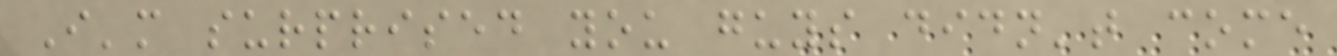I'm surprised you guys didn't come
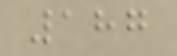187
